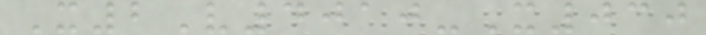X2V4010-X030
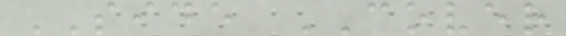SIDE COVER
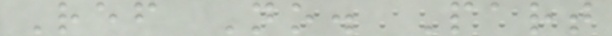Ref No. Part
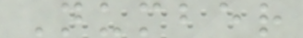Number
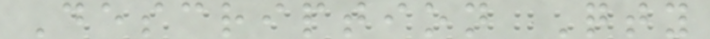Description Qty
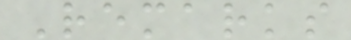Remarks
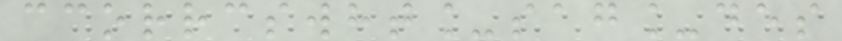ccorrcswht_sag_des
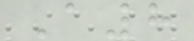A8
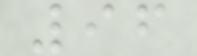96
